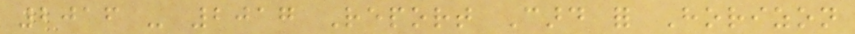2016 - 2017 Report Card for Horizon
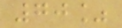70%
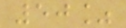50%
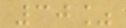30%
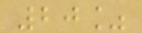20%
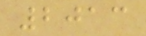2013
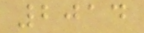2014
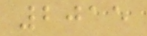2015
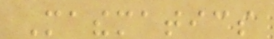Mathematics
